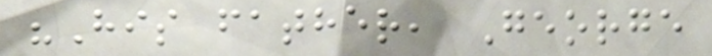"His father, George
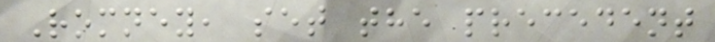Romney, set the precedent
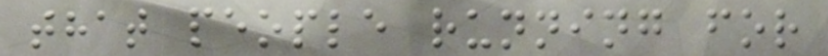that people running for
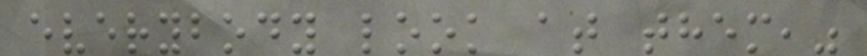everybody look at them,"
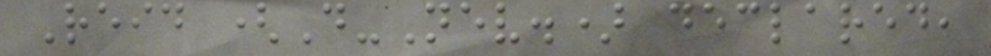Reid (D-Nev.) declared,
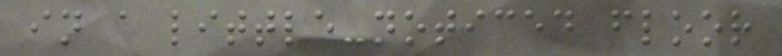in a little-noticed floor
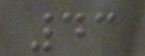43
